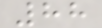88
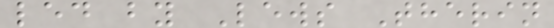led by Lews Therin
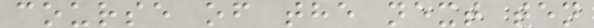course of the next ten
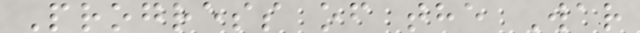Progress of the War
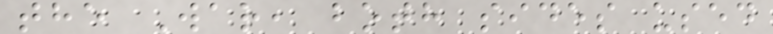the War, both sides used
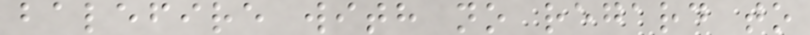balefire with no regard to
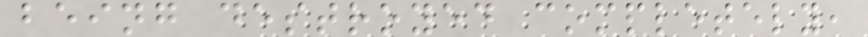being destroyed completely,
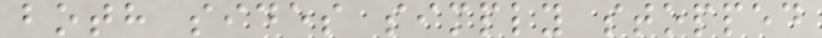both sides simply stopped
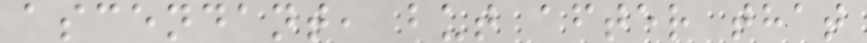ascendant, but after that
